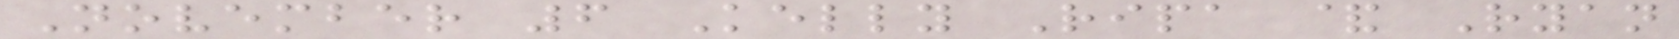November 6 Kelly Ripa & Ryan
